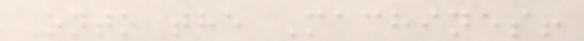Onto the Machines!
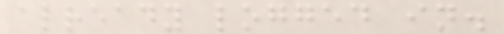already logged in.
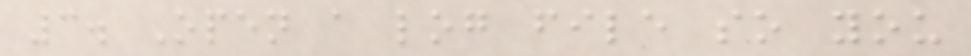3. Open a log file so you
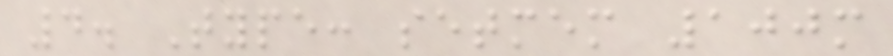4. Type: setmem 100m
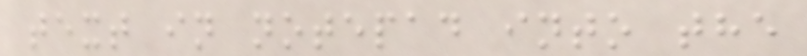text in notepad into the
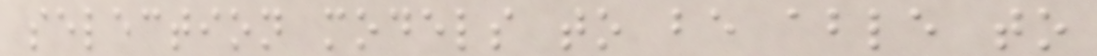selection models to be able to
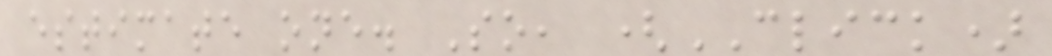estimate one. So, (CLICK)
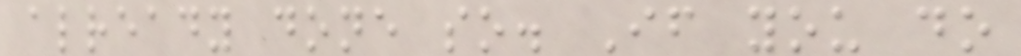already done so. If you do
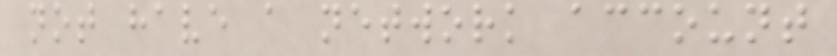not have a network account
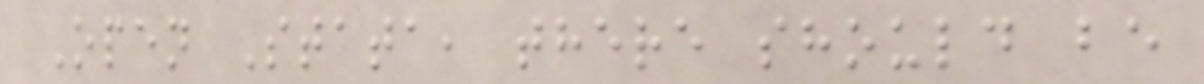Open Stata, there should be
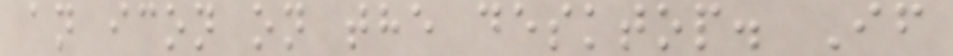an icon on the desktop. If
